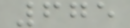675
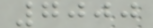7000
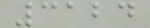3124
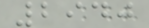2940
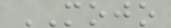MOJO
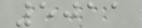5011
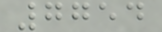7754
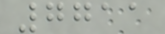7711
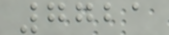7721
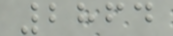2864
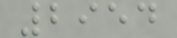2954
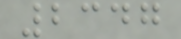2347
